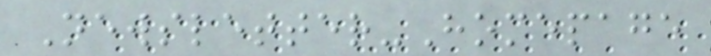Newsletter-Homepage
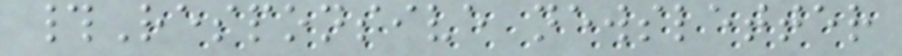#Responsive newsletter
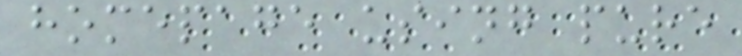homepage using pure
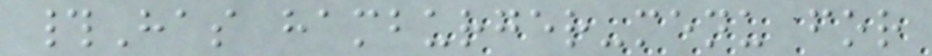#Has hamburger-menu for
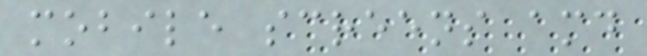mobile screens amd
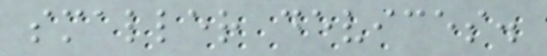smaller devices.
